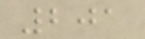201
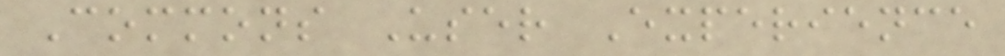Commons User Experience
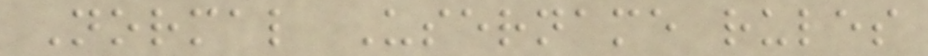Normal Username rules
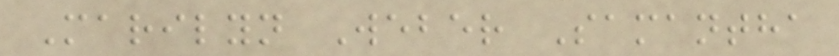Marilyn Weber Samantha
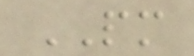PM
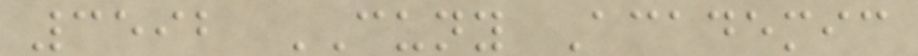3592 CUNY Academic
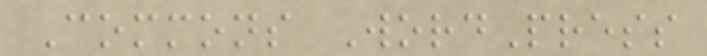Commons WordPress
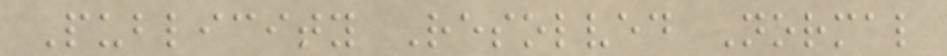Publicity Resolved Normal
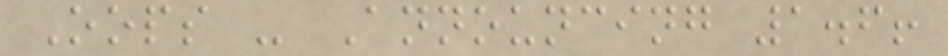Oops - Announcing 1.6!
